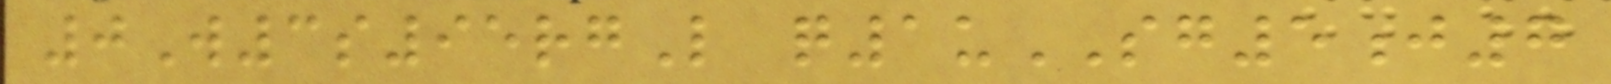0W3s95rgL q1uSG5j7
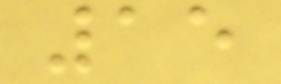15
